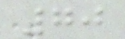70
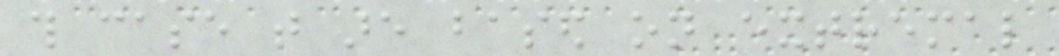this case that are based on extremal
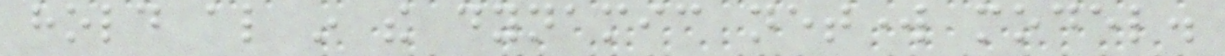hold also in the dynamic network model.
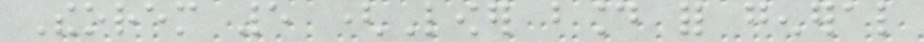Theorem 5 (Lower bound for general
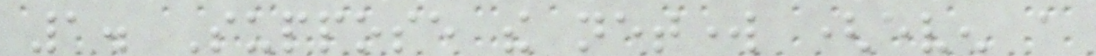1. Suppose the network (even a
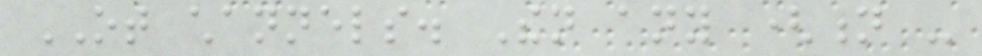OT channels. Then any (n -
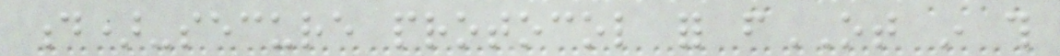d)-secure protocol for fOT in this
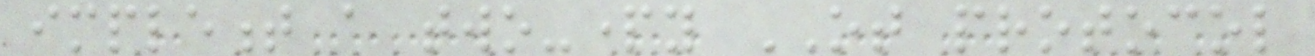implement a two-party OT protocol
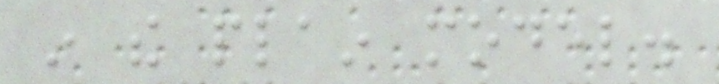in the plain model.
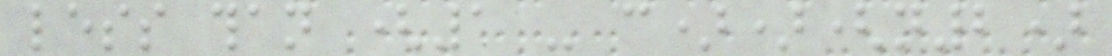less than (1 - c))(n2)
